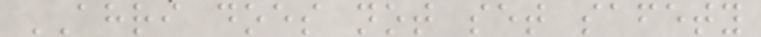AHRI does not set safety
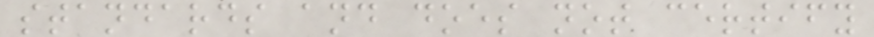standards and does not certify
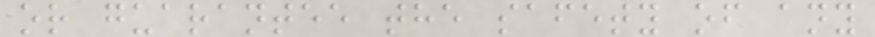or guarantee the safety of any
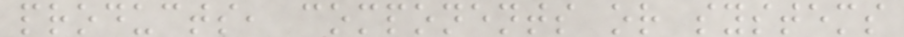products, components or systems
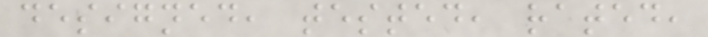designed, tested, rated,
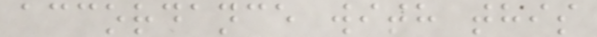accordance with this
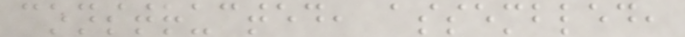constructed, assembled,
